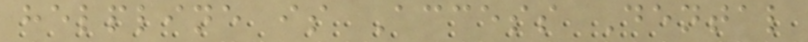helpline is Access Dental
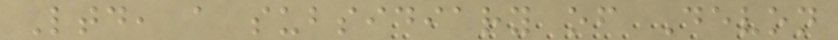Ltd, a subsidiary of Devon
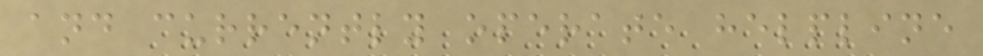and currently operate helpline
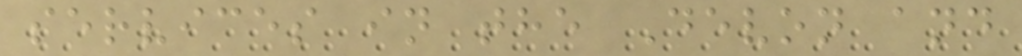services in the Devon and
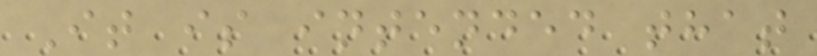It is intended that
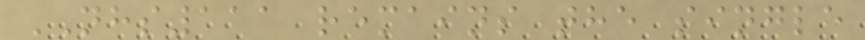NHS111 remains the single
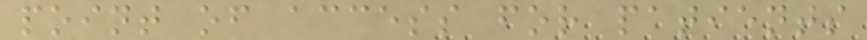point of access for patients
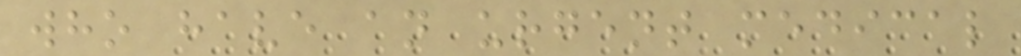who have an urgent medical
